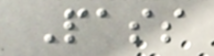Pass
